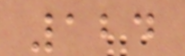124
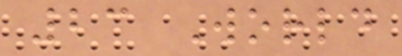23 World
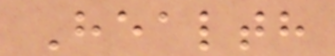Health
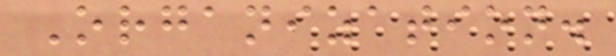Organization.
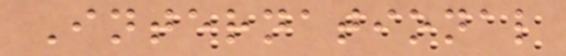International
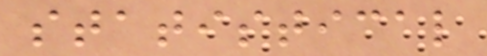statistical
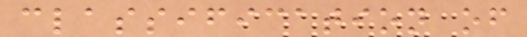classification of
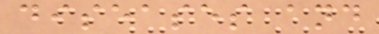diseases and
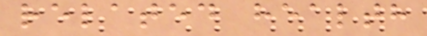related health
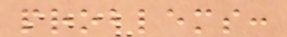problems:
